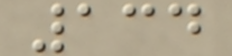134
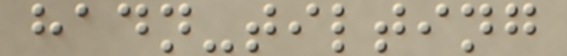hadn-tilting
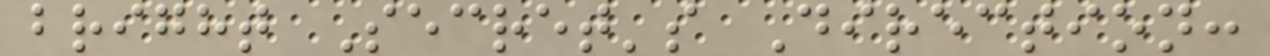bright Secret's Direction:
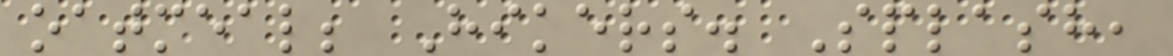oatmeal; Hikers. Splash,
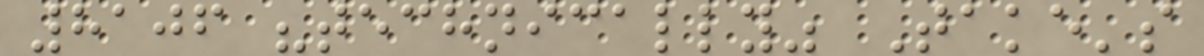8106 "technically" Take's
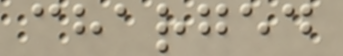charged
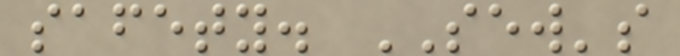safety. SEW's
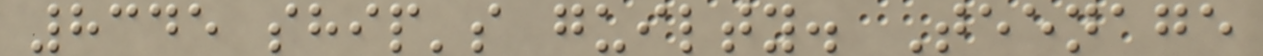8345 ship's guilty. Teenage
